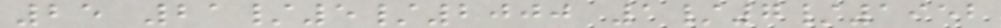25 21/5/2000 1/7/1952
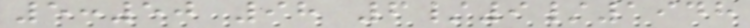5:50 98 6/9/1948
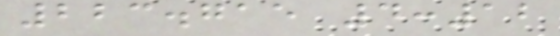223.715 4:12
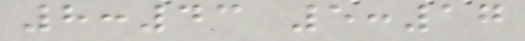8:43 5:17
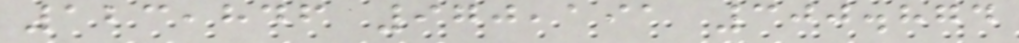123,846 970,191 300.874
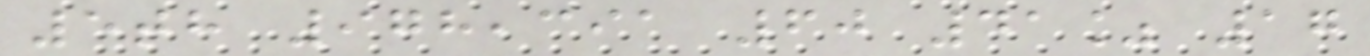5th 978,391 60 41% 17
